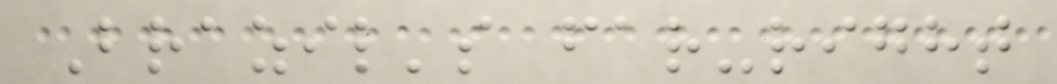Brazil's far-right
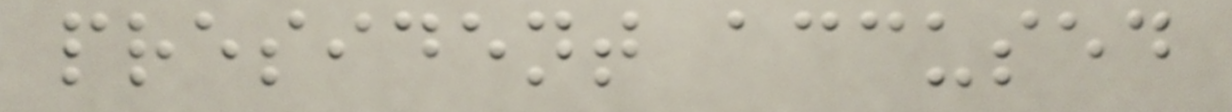president accused
